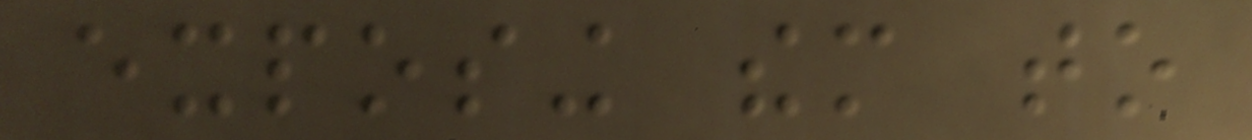exposing them to
